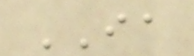IA
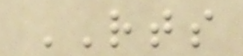RTS
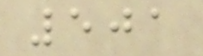501
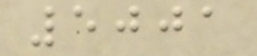5001
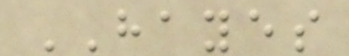HAYES
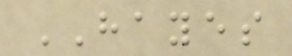HAYES
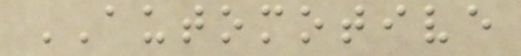AUTOMOTIVE
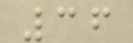36
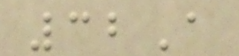32A
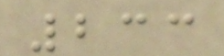233
